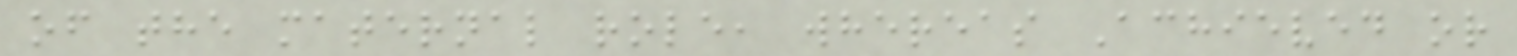of the maternal role, whereas Achieved or
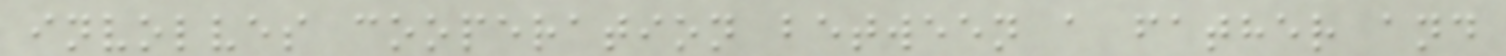involves cooperation between a father and
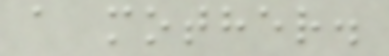a mother.
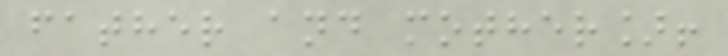father and mother]!
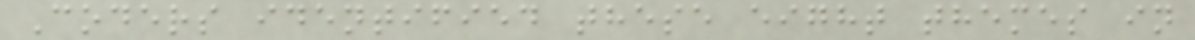Coders identified these eight themes in
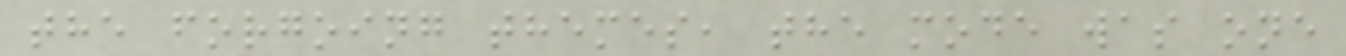the forgoing themes, the mode was one
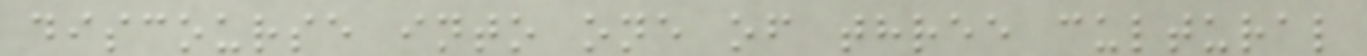discourse into one of three cultural
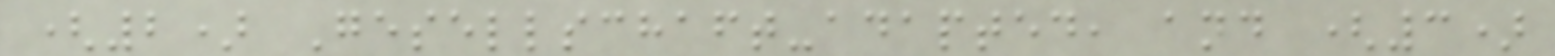(2) Gesellschaft-adapted, and (3)
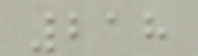218
